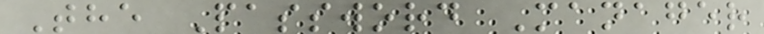The Password Manager
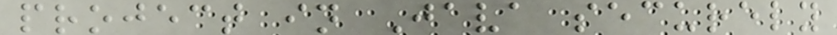project in Java securely
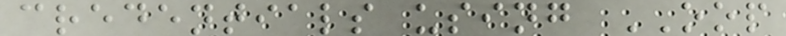credentials using OOP
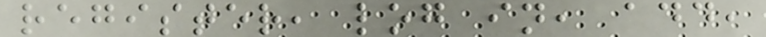register, log in, add,
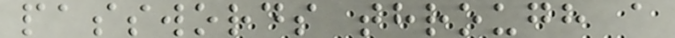passwords through a
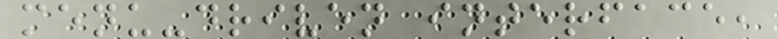menu-driven interface,
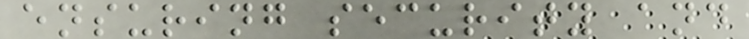ensuring security and
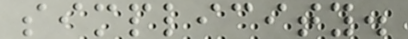simplicity.
